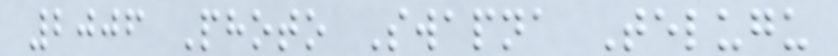2006 Photo Swapna Telugu
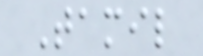Tamil
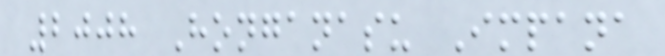2008 Honganasu Impana
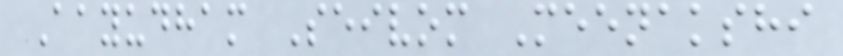Aayudham Seivom Meenakshi
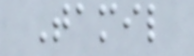Tamil
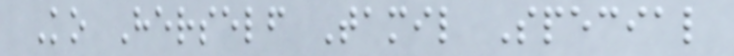Ko Herself Tamil Special
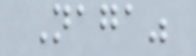Naga"
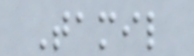Tamil
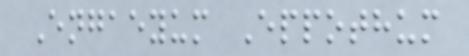Engaeyum Eppothum
